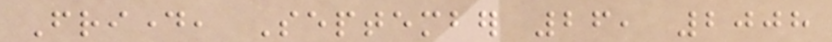Friday, September 26, 2008
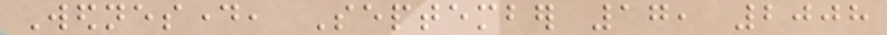Wednesday, September 17, 2008
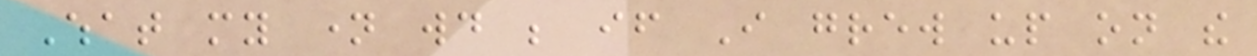What my name would be if I grew up on the
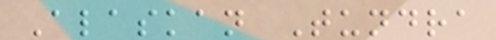Alaskan Tundra
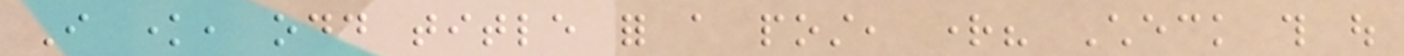I know, odd title for a post, right? Check this out
